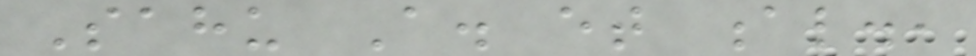Sahu A. et al.,
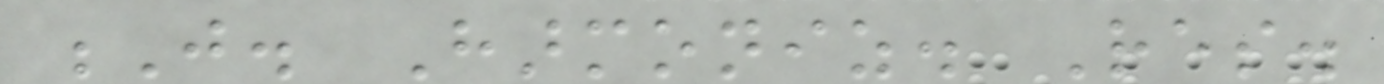J. Harmoniz. Res.
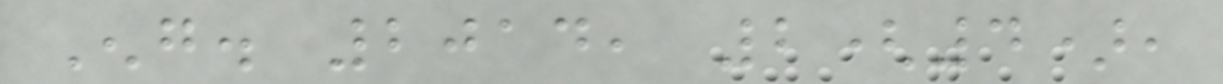Eng. 2014, 2(4),
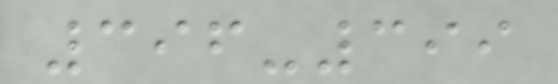396-399
